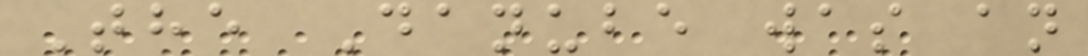The Danube was an
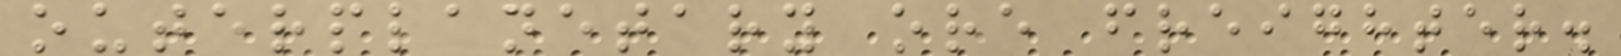outerplanetary ore freighter.
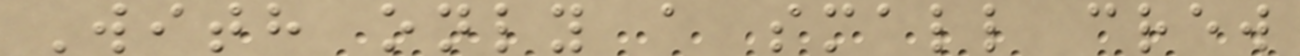With only a small crew
